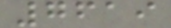7619
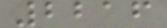2216
